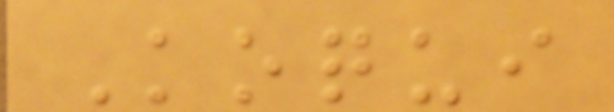Koqui
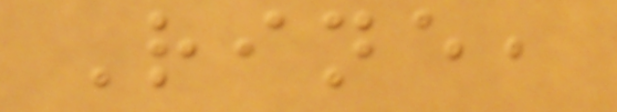Rine,
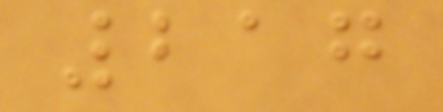217
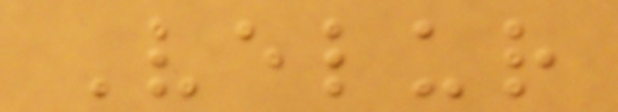Velur
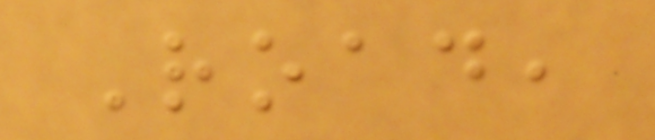Road,
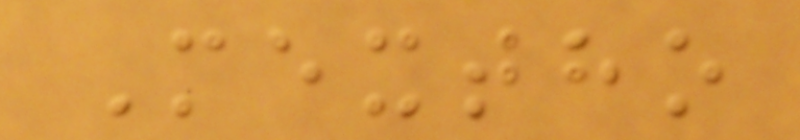Mextho
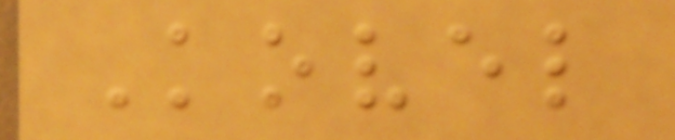Kovel
